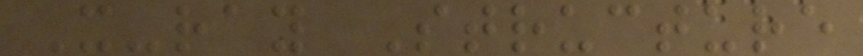X-ray Structure
